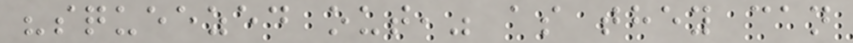"squeezed out," as they can
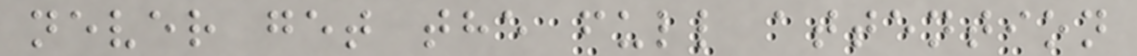never get the full attention
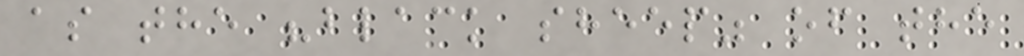as the "black sheep" of the
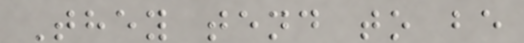They tend to be
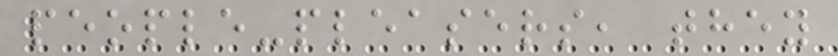people-pleasers, they
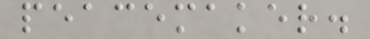peacemaker.
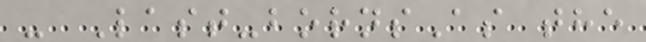- Last-bornsAs the
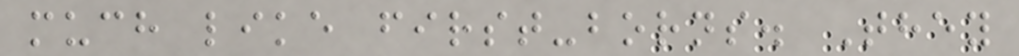much like first-borns. They
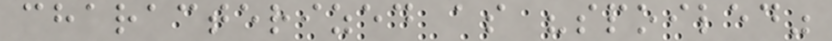characterized as "spoiled"
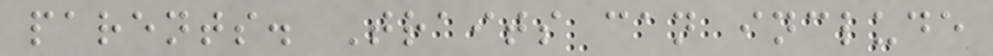parents. Traits can include
